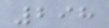298
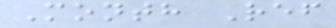Month Ref
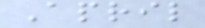April
